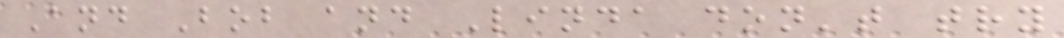And Bob and Linda don't try
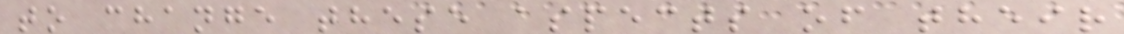to change these aspects of their
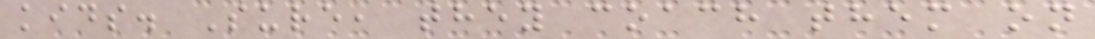kids. Sure, they coach them on
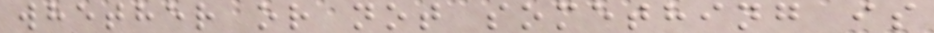whether or not something is
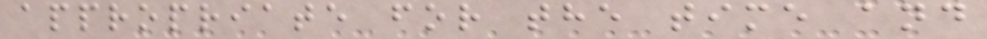appropriate for the time and
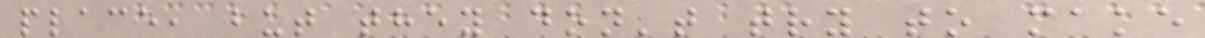place, but they don't try to make
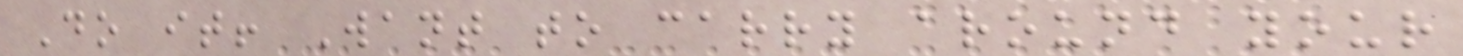Do it! Want to carry around your
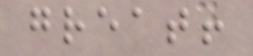great!
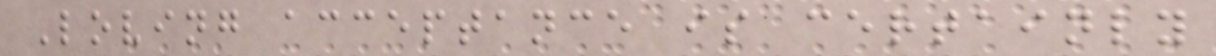Loving acceptance is certainly
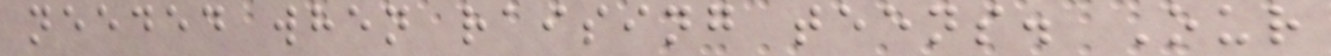needed when raising teens. Our
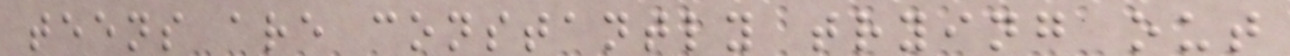teens are constantly trying out
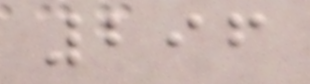296
